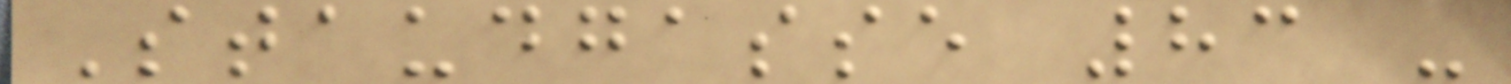Staudgasse 83 -
